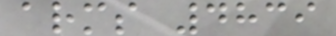arms 4839
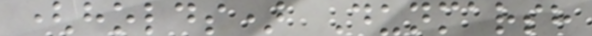(holds) Dunmarsh
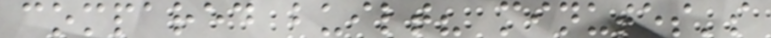compared built? minutes's
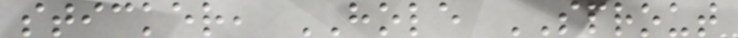sticker, HOLE SPROUT
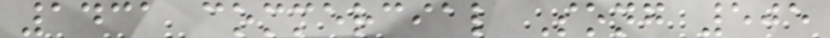1431 commercial Song 505
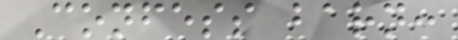Confess barn:
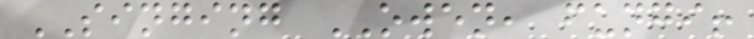SINGING OWEN, fungi!
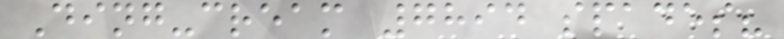Ding-cream 7894 spades?
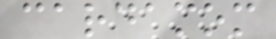cardamom
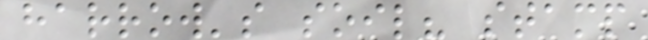harrow's soil? stamp
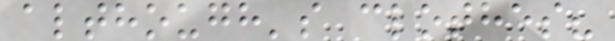although's clothes?
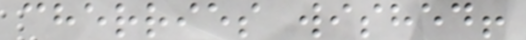cherries wished!
